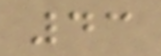43
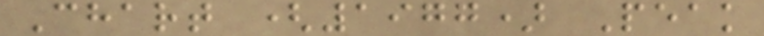Chart (1977) Peak
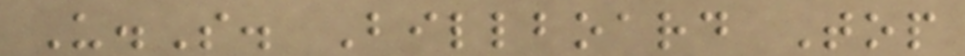U.S. Billboard Top
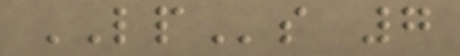LPs 7
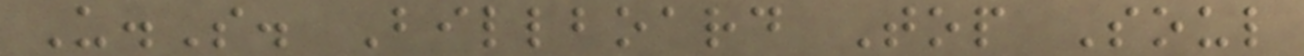U.S. Billboard Top Soul
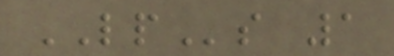LPs 1
